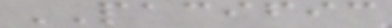PACIFIC
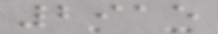2915
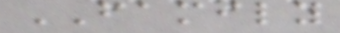FAMILY
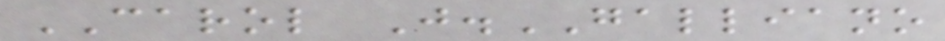CAROL J.GALLIANO
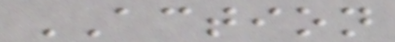ACTION
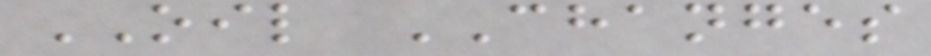OIL CHANGES
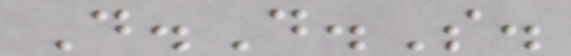D.D.S.
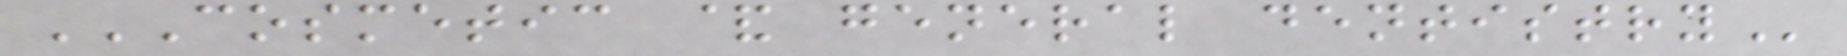COSMETIC & GENERAL DENTISTRY
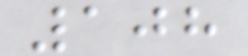108
